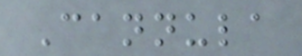Cannula
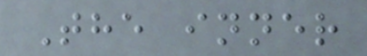The inner
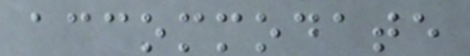accommodate
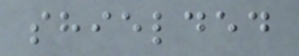shielded
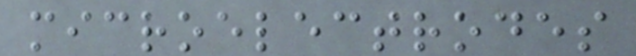microelectrodes
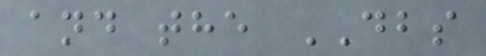and the DBS
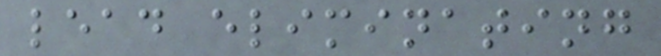lead eliminating
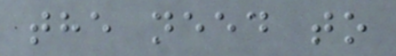the need to
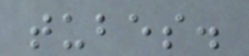tubes.
